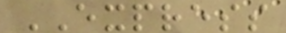EXPRESS
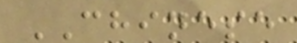CHINESE
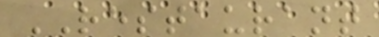RESTAURANT
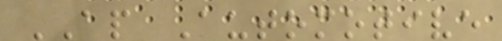AP Automotive
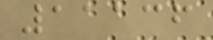11136
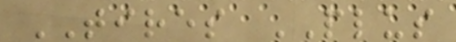TIRES PLUS
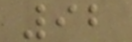92
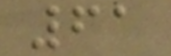61
